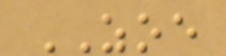ZOE
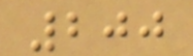200
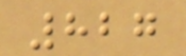827
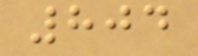804
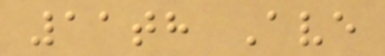11th Ave
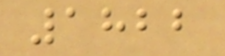1822
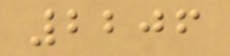2206
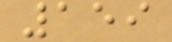159
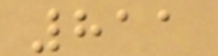811
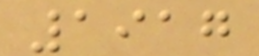1917
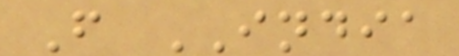F INDIA
